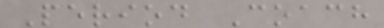Period Coach
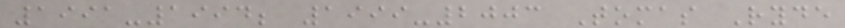1991-1994; 1999-2003 Tomas Ryde
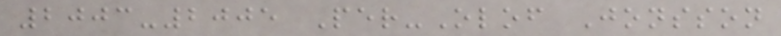2003-2005 Per-Olof Jonsson
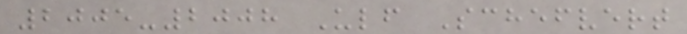2005-2008 Ulf Schefvert
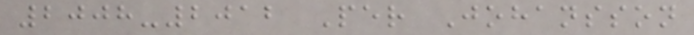2008-2012 Per Johansson
